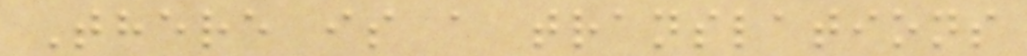There is a translations
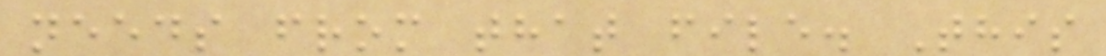needs from that file. This
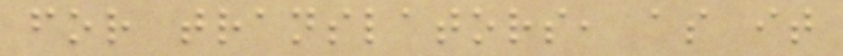for translators, as it
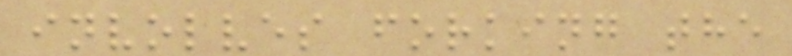involves forking the
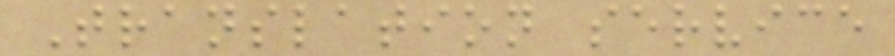Translation service
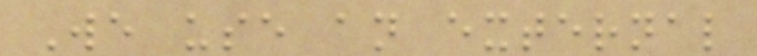We use an external
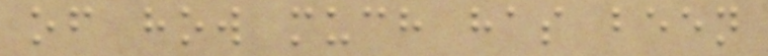of how much has been
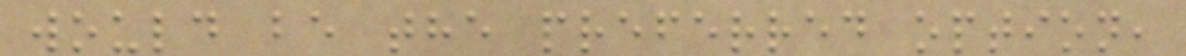would be the preferred option,
